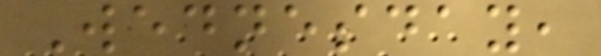Wednesday,
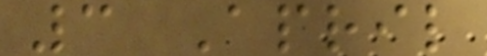3 April
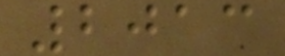2013
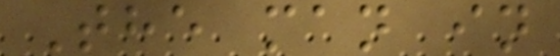The man in
